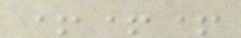+++
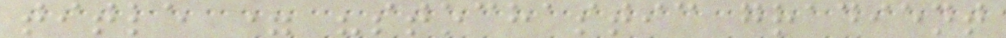title = "stochastic gradient
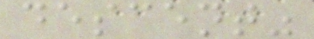descent"
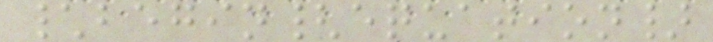\begin{equation}
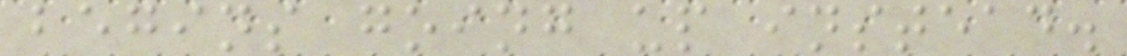begins going up instead.
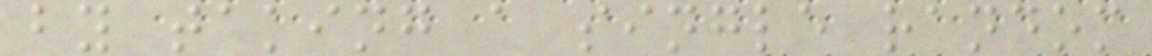by taking a single random
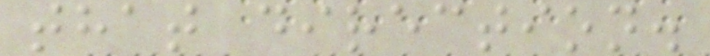that direction.
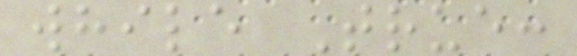while True:
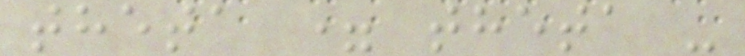theta = theta -
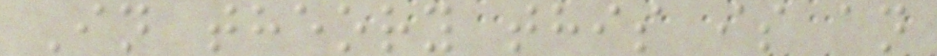In theory this is an
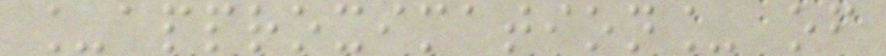_approximation_ of
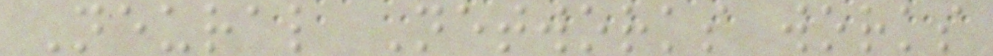Neural Networks works
